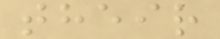their
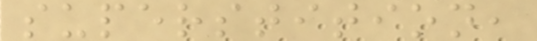superstition,
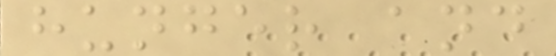hunger and
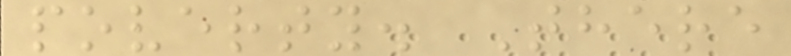poverty. There
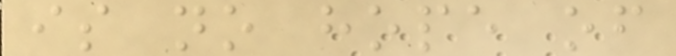is no hope of
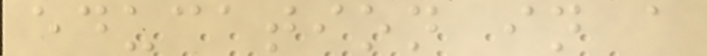education in a
